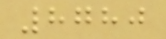8780
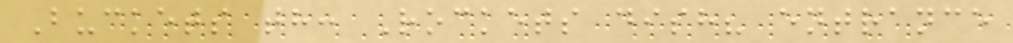Buckets th: Rockets dish? entrance
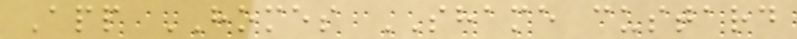App HOMES SHAME custard
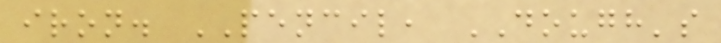iron. PENCIL, DOUGH's
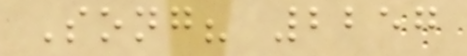Song? 2257
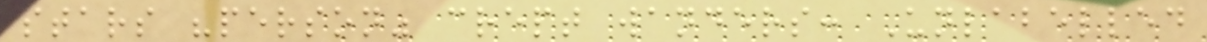stars "person" crept wanders: Unlabelled
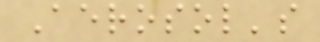Aerosol's
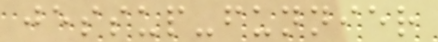jessup-funnier
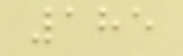185
